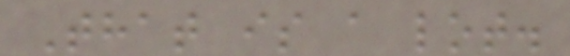That is a lot.
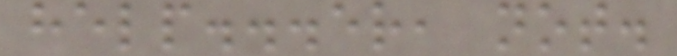help...er, not.
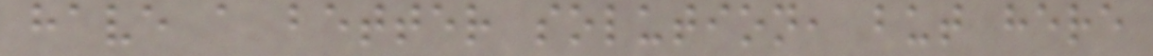have a better solution, but here
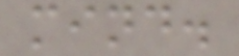mind.
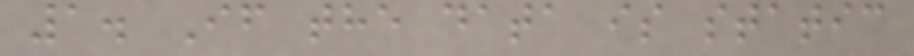1. If the data is static
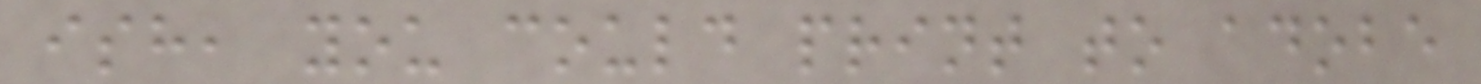ish, you could print to adobe
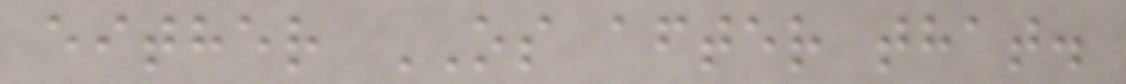either OS after that.
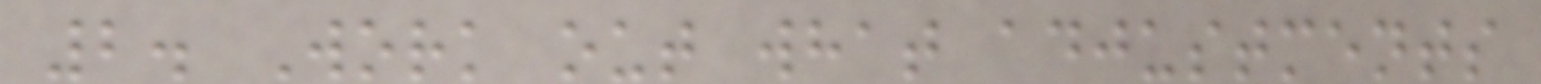2. Work out what adjustments
